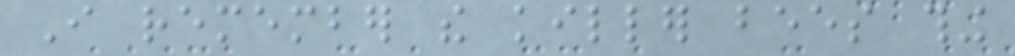I remember the killer bees thing
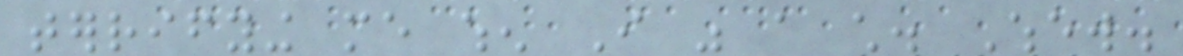terrifying me when I was a child. Whew.
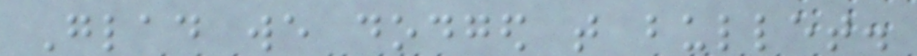Glad we dodged that bullet.
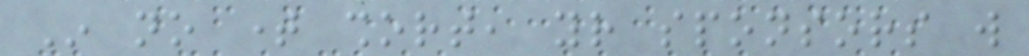In no time short, your sponsors will
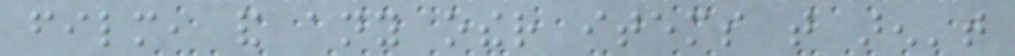film, and any other items that aren't
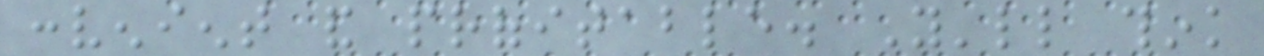convenient and profitable. You'll think
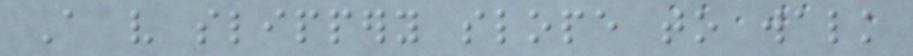A very slippery slope to walk
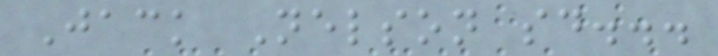Jack Nelson said...
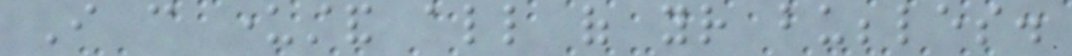I can understand all of your bubbles.
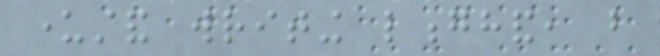understand writing longhand, but
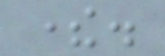there.
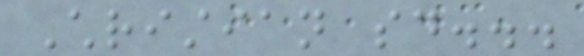Christian said...
